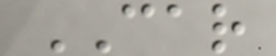CAR
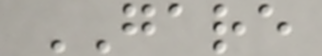GARE
